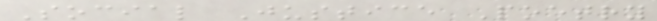Social Justice Poetry
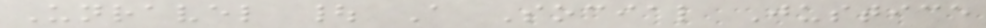Unravel | A Social Justice
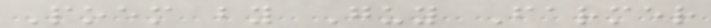Poem by Guy Farmer
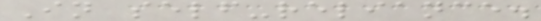In self-reliance.
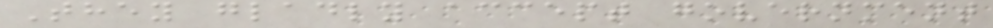They gladly accept government
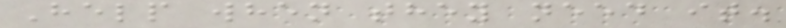Help when they need it.
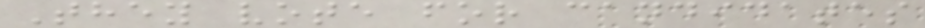They vote for candidates
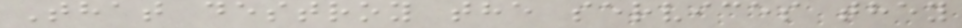That destroy the services they
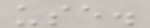use.
